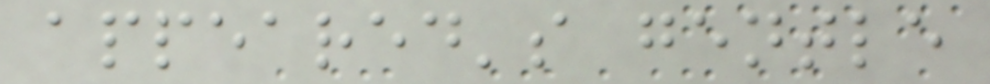appeared's gentle
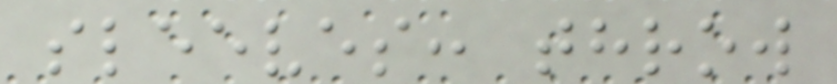sleeves: throw
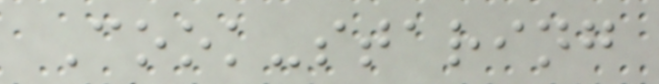Cook-staring
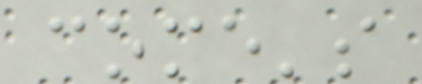come's
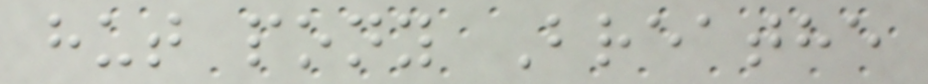hut pony Breathe
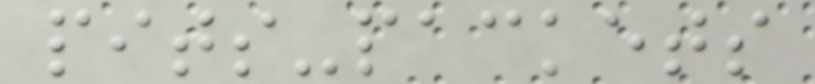pits-packets
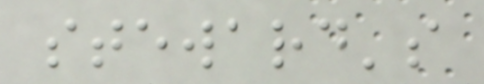steward's
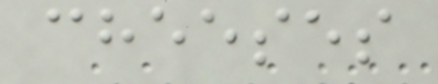cheeses
